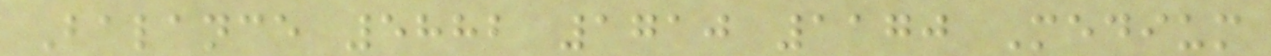Balance 5882 1710 1170 Medium
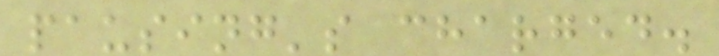pausing's charged.
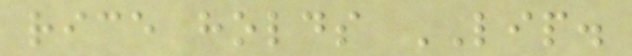rice holds LIP.
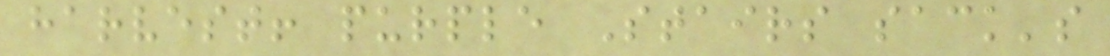harvest! purple Stairs sack's
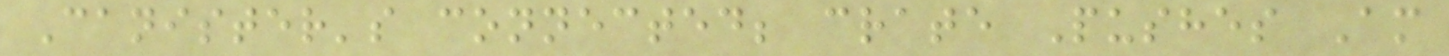Canister's connected; crate Pushes Am
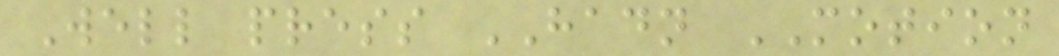Well press HADN MOTION
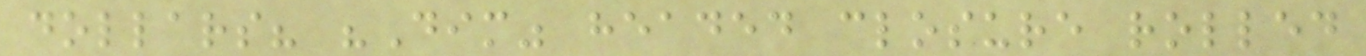dollars? "Dim" headed closure rolled
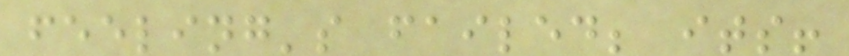feeling's failed; its!
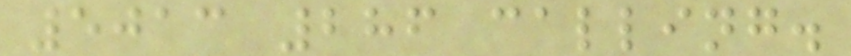5013 286 calling.
